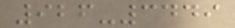926-3449
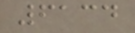6134
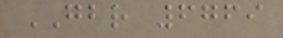GBR 6769
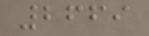2669
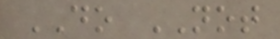DO NOT
